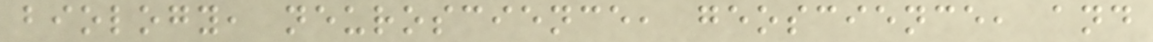biology, neuroscience, geoscience, and
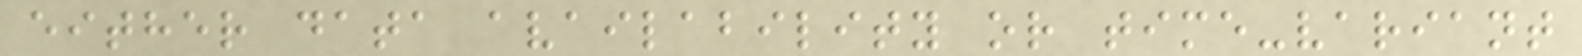either data availability or time-variant
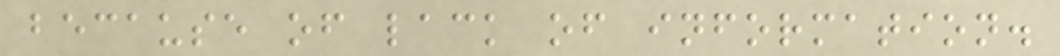because of lack of information.
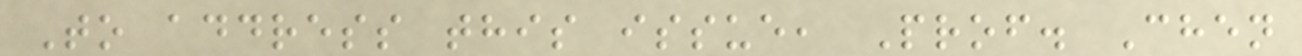To address this issue, Prof. Chen
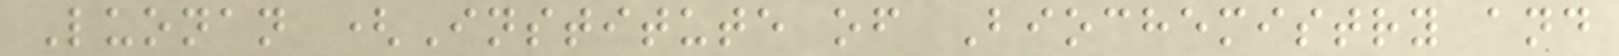Luonan (Institute of Biochemistry and
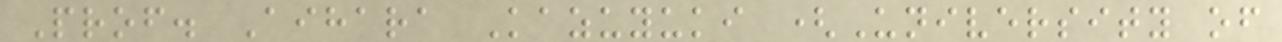Prof. Aihara Kazuyuki (University of
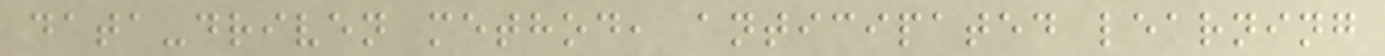data-driven method, anticipated learning
